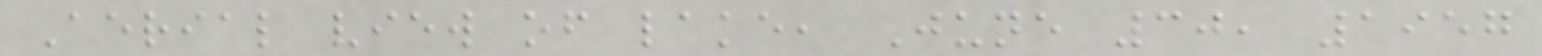Aerial view of lake, June 30, 1957
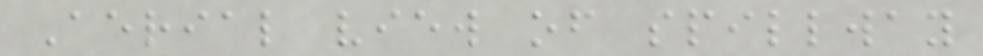Aerial view of spillway
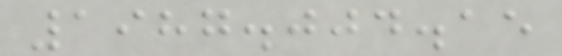1987.004.15
